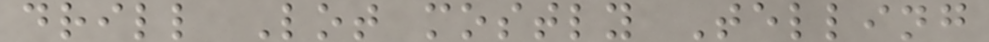drill Lot mostly Telling
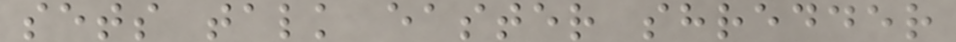sets talk easter shredder
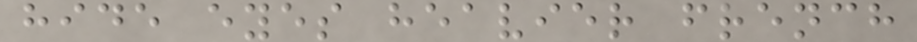hide eyes heavier french
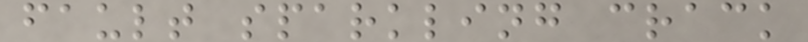fault sparkling crack
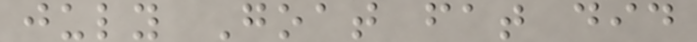july Goat fat did
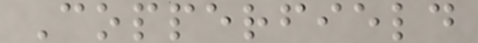Copperfield
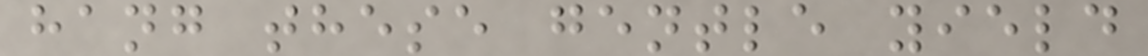hang these gentle yield
